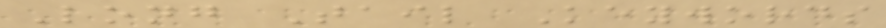Long Tail Keywords
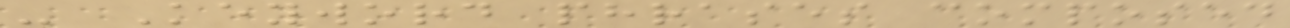- Keyword phrases composed
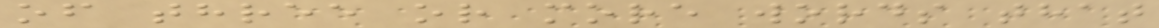of three or more words that
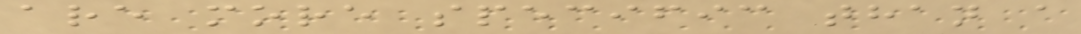are more specific than a
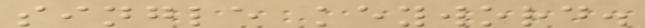single keyword.
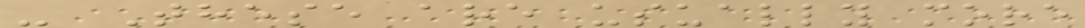- These are usually more
